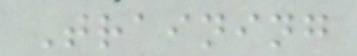Training
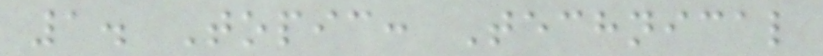1. Topic: Technical
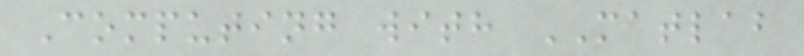Computing with MATLAB
